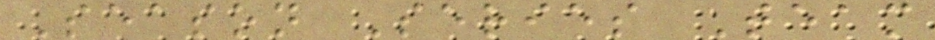Season Series Team
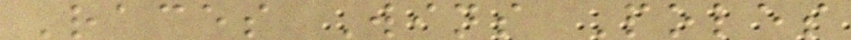Races Wins Poles
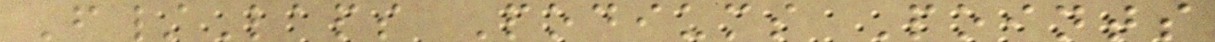F/Laps Podiums Points
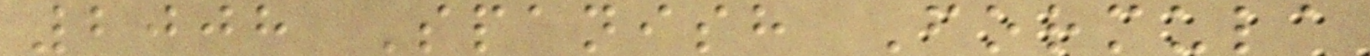2008 Spanish Formula
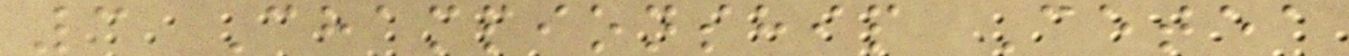3 Championship Cetea
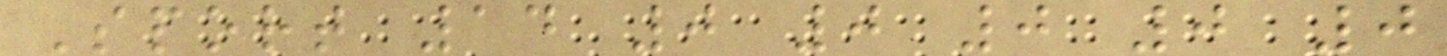Sport 14 0 0 0 0 0
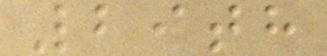29th
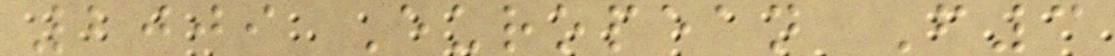2009 European F3
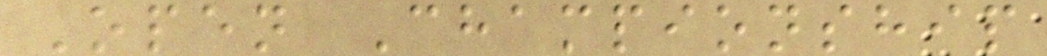Open Championship
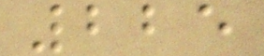225
